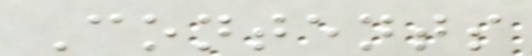Contents
